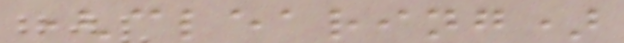(clearing)
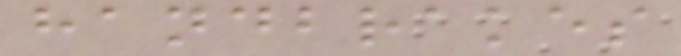handbrakes
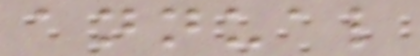annual
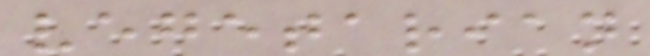vegetarian
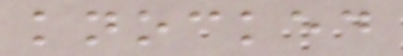knocked
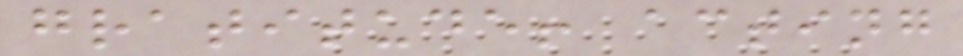gratitude! acting
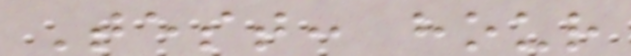Test: hour
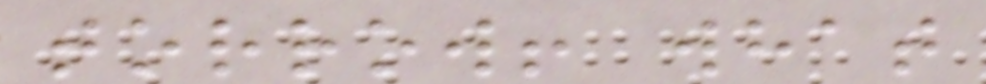torrow! what
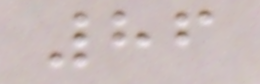86
